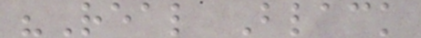"Real Black
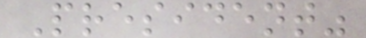President"
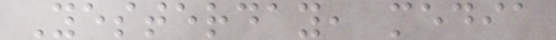Yesterday, media
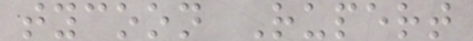tycoon Rupert
